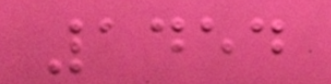1454
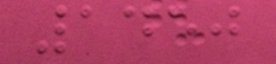1450
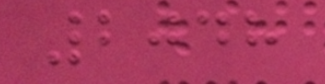2048
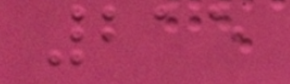215
